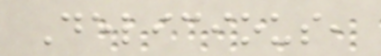Delicious,
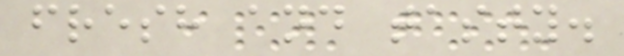fresh and tasty.
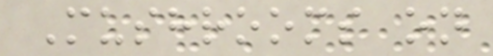Mushrooms on
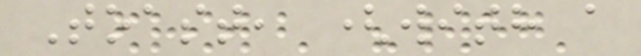Toast, (with a
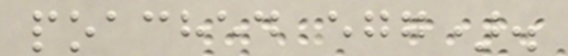poached egg).
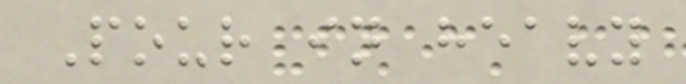Pour in heavy
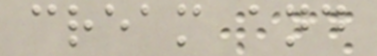cream and
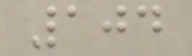104
